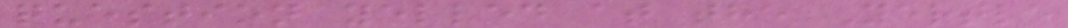question yelled at the Yertle
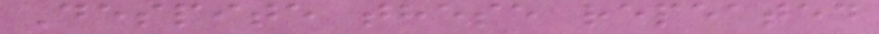Despite these repeated
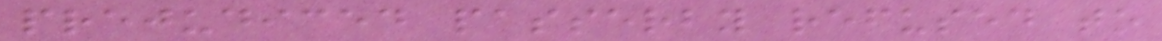prejudiced passerby refused to
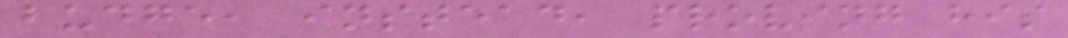budge, instead, proving his
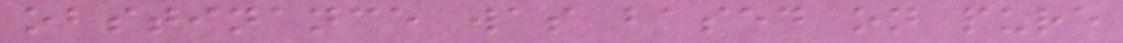obstinance was based on pure
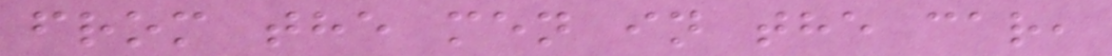from the men in the car,
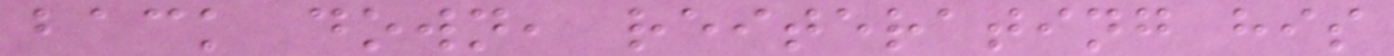back down, reiterating his
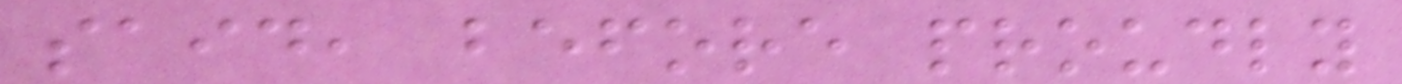said, before proudly
